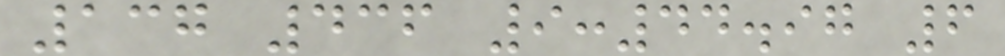137 436 9:44.97 6
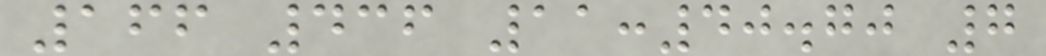166 436 11:40.70 7
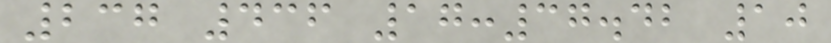237 436 17:37.42 10
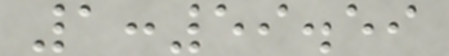1:59.59
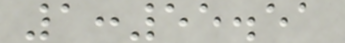1:55.51
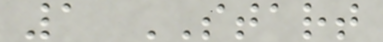1 START
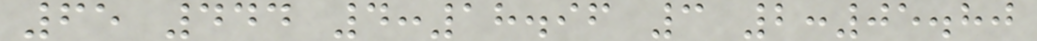65 444 4:18.96 3 2:05.80
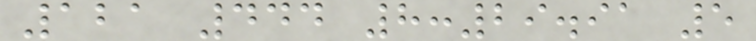121 444 8:29.91 5
